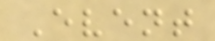Event
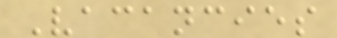Vacancies
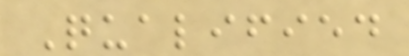Qualified
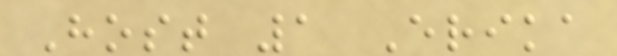Host 1 Erika
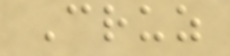Cruz
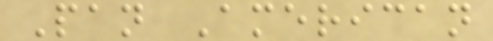Pan American
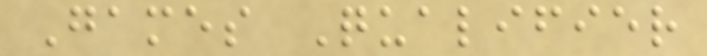Games Qualifier
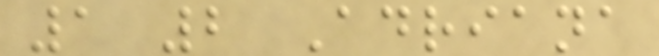1 2 Adriana
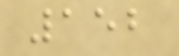152
